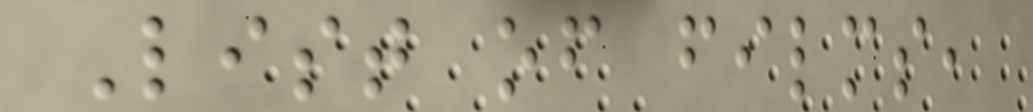List of films,
